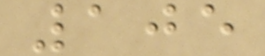105
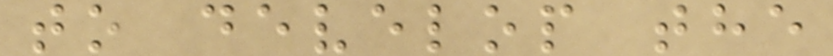to develop the
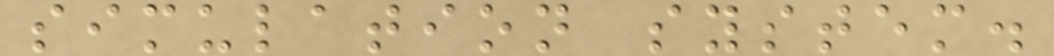simulation system.
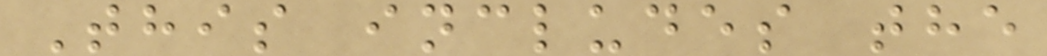This includes the
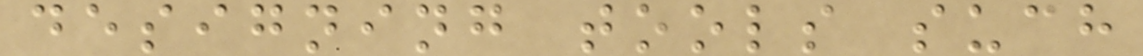designing tools such
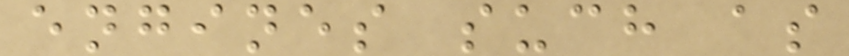engines such as
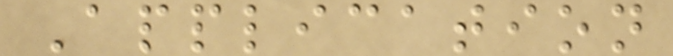Application
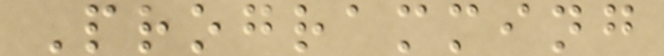Programming
